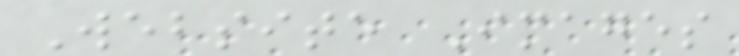Website Images
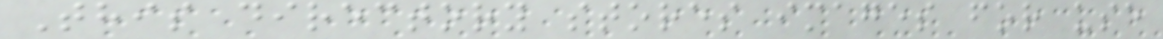This directory stores images for use
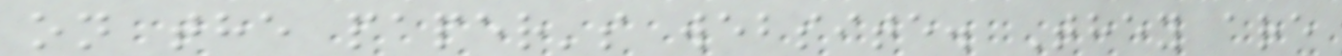on the paper's website. They are
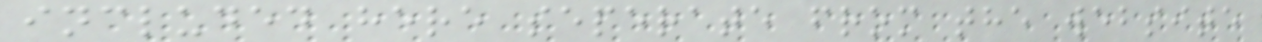included here seperate from the website
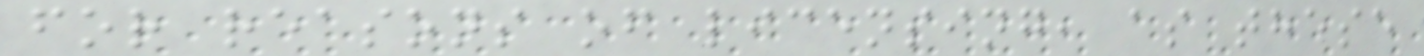for reasons of licensing, as these
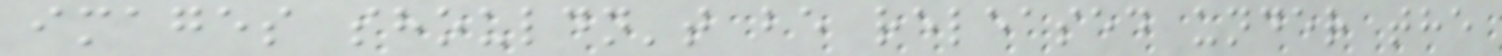images shouldn't be released under the
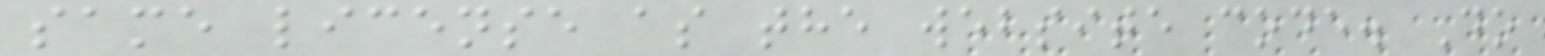same license as the website code. Do
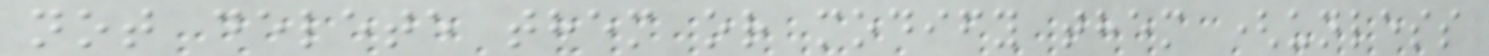not delete them or modify them (unless
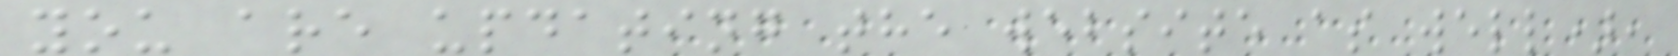you are updating the website as well),
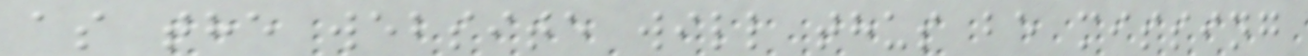as the website will thus be missing
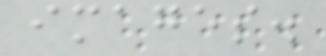images.
